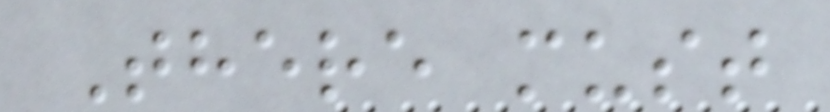There must
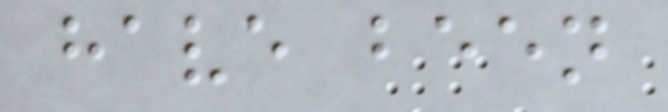have been
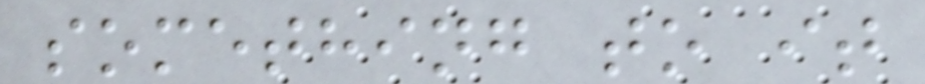something to it
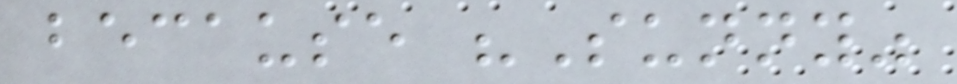because "Sunny"
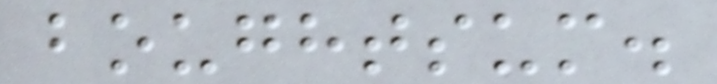boughtsum.
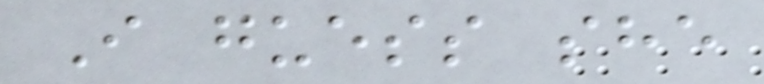I guess she
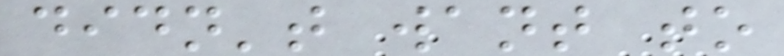didn't want to
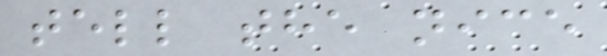tell the nice
